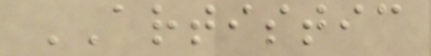ARTISTIC
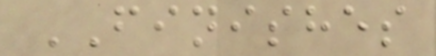FINISHES
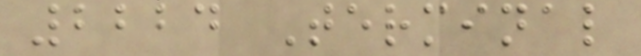2224 Terminal
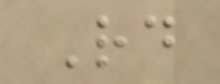Rd
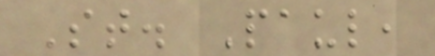St. Paul,
